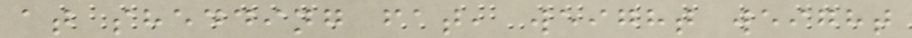at shedding fat, weight weight
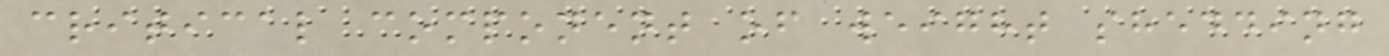critical component of weight shedding
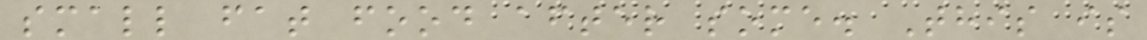small fat food after some. This is
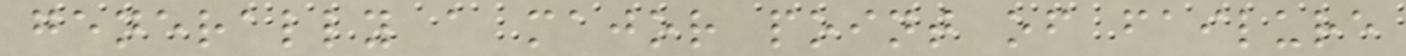generally a major point of failure
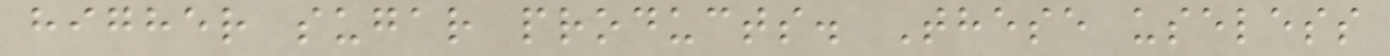higher sugar products. These useless
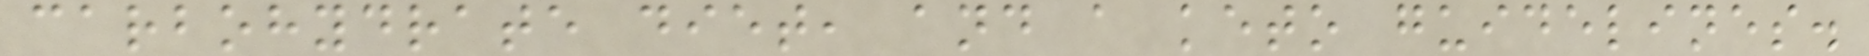carbohydrate diet, and a keto guidelines.
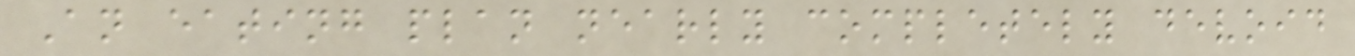An eating plan nearly completely devoid
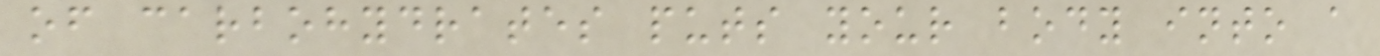of carbohydrates puts your body into a
